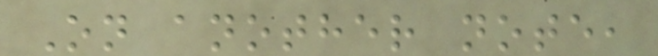On another note,
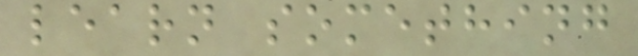learn something
